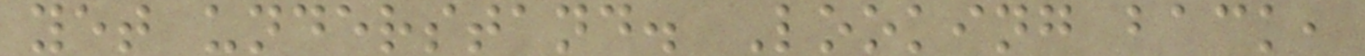yet understand. Looking back,
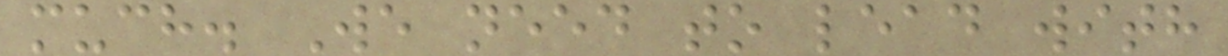much. We need to lead with
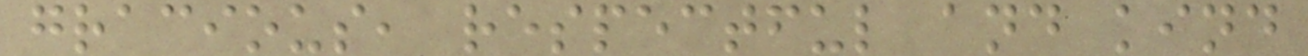gracious, respectful and kind
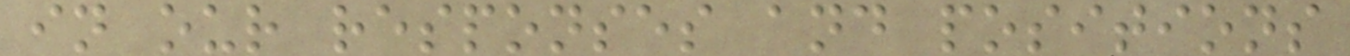in our responses and positions
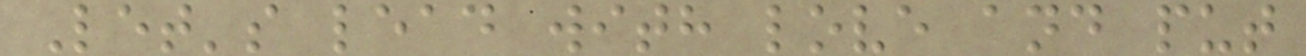Let's lead with love and put
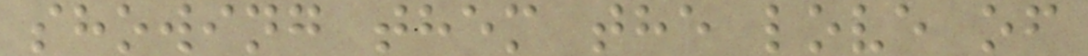showing them the love of
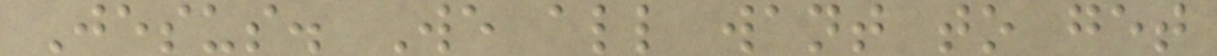Jesus. We all want to get
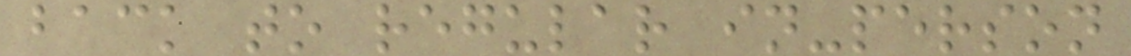back to regular in-person
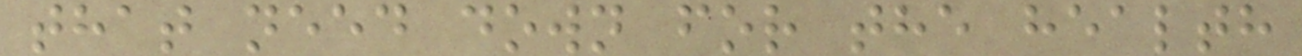that need down for the health
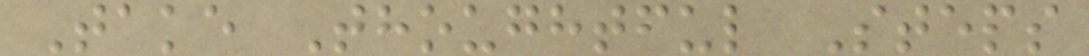Take Thoughtful Steps
